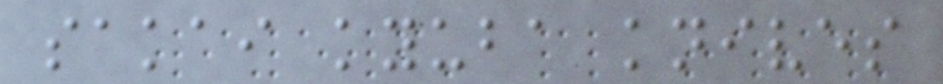sakai kyuba knives
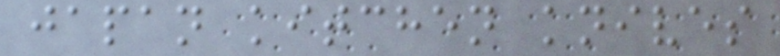japan kitchen knives
